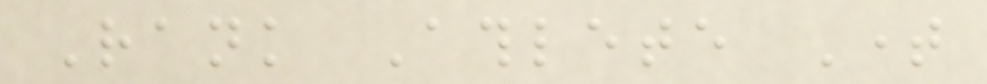Rank Athlete Time
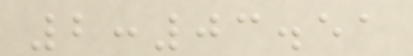2:03.51
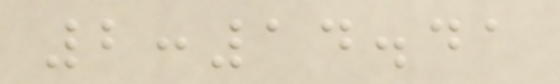2:14.41
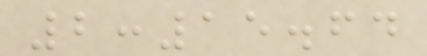2:15.64
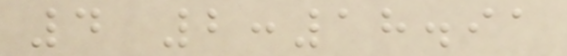4 2:18.91
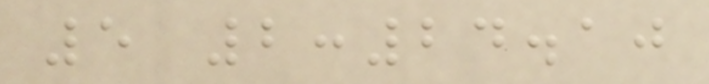5 2:24.10
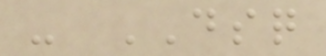- DSQ
